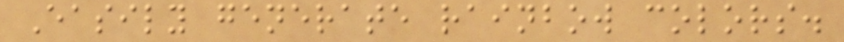Easily generate rainbow colors.
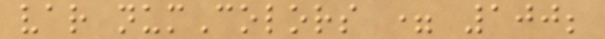var numColors = 100;
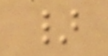}
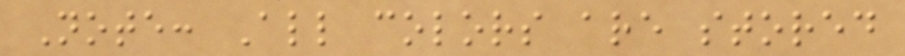Note: All colors are stored
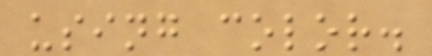using color.
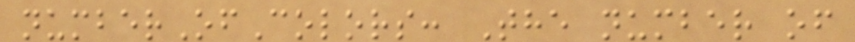numberOfColors: The number of
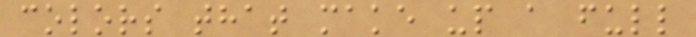colors that make up a full
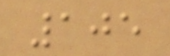105
